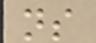ns
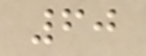60
